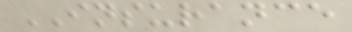INSURANCE
